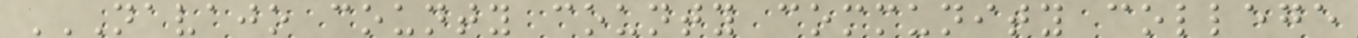NAVAJO COUNTY COUNTY COMMUNITY COLLEGE
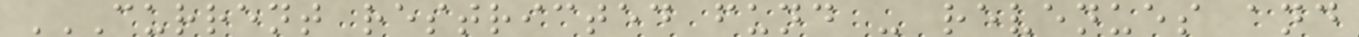CURRENT RESTRICTED FUND - REVENUES AND
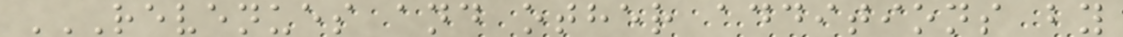REVENUES AND OTHER ADDITIONS BY
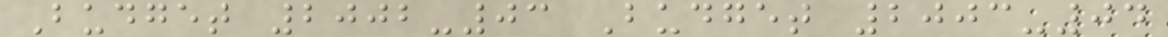Budget 2002-03 Budget 2003-04
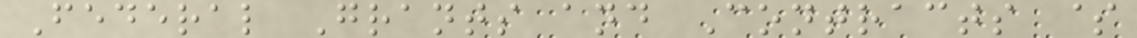Federal Grants and Contracts $
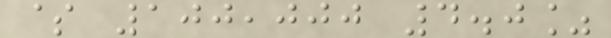$ 100,000 4.0%
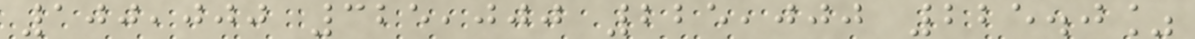100,000 325,000 225,000 225.0%
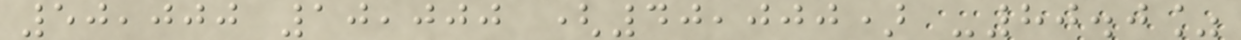50,000 10,000 (40,000) -80.0%
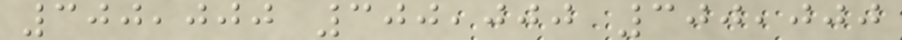300,000 300,000 300,000
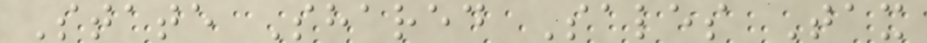State Shared Sales Tax
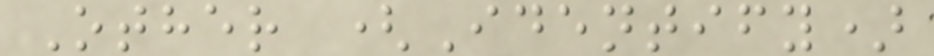Other (Identify)
